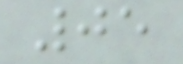05
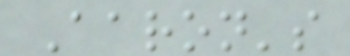Aaron's
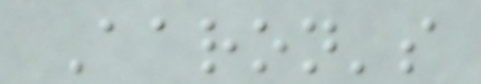Aaron's
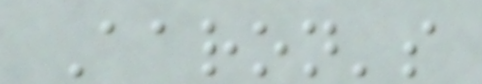Aaron's
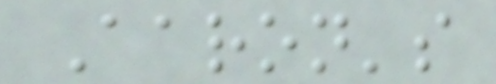Aaron's
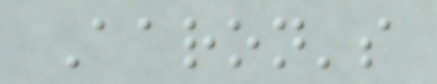Aaron's
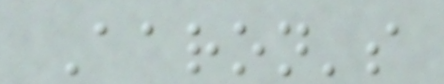Aaron's
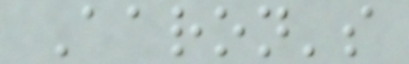Aaron's
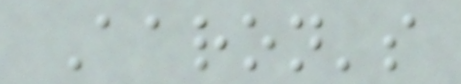Aaron's
